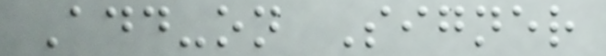Add-on Signer
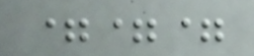===
